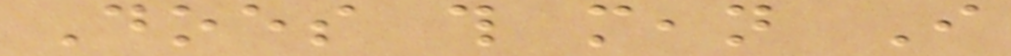Does this mean I
